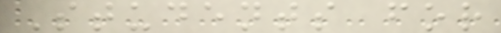Students for
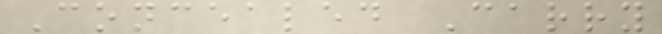Concealed Carry
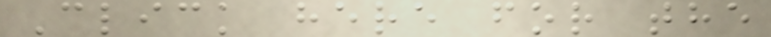Click here for the
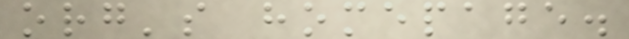org's homepage.
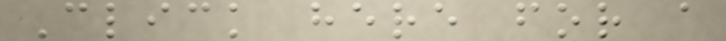Click here for a
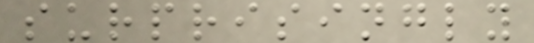surprisingly
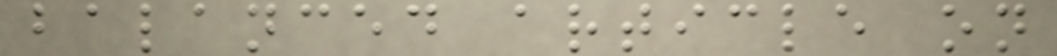balanced article on
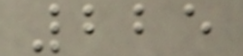225
